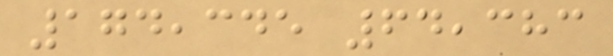174,345 64,383
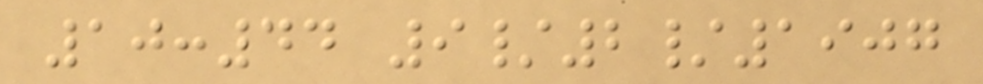10:44 9/2/1907
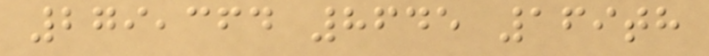279,364 8645 169th
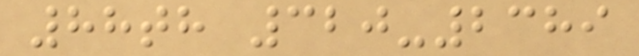88th 320-2389
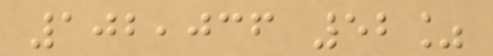102,036 52%
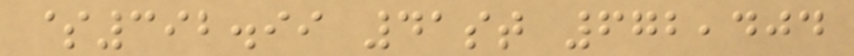$392.99 41st 672,404
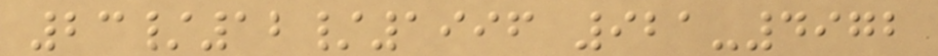23/12/1996 921-4972
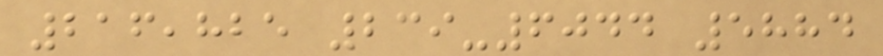216,825 239-6044 5884
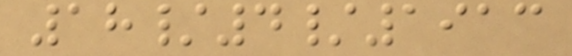18/4/1913
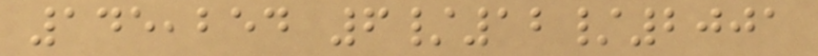145,254 6/12/2001
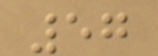57
